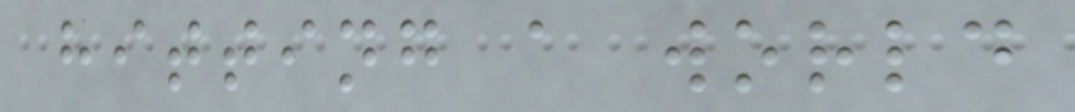hitting a world
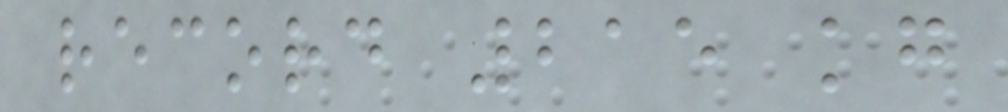record 215 kg
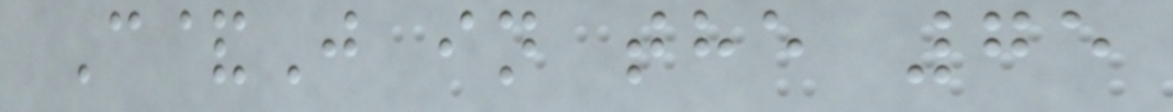C&J in the 75
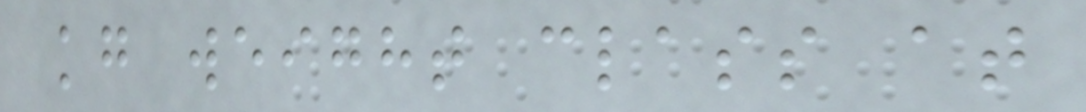kg weight class at
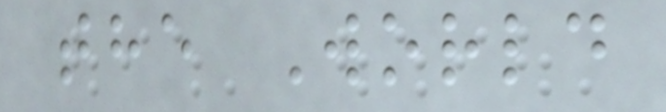the World
